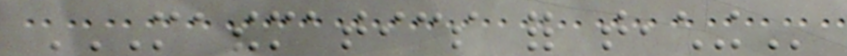MATHEMATICS FOR TEACHING
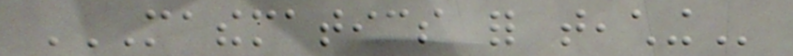MATHEMATICS FOR TEACHING
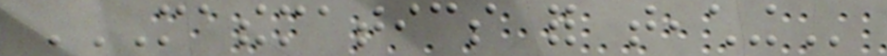MATHEMATICS FOR TEACHING
